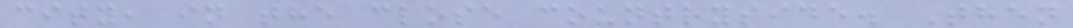city, in the close countryside. Then
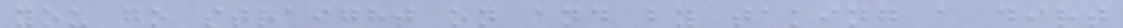you go straight on and by taking a dirt
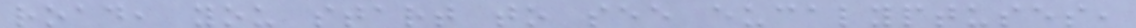road, you start to see eucalyptuses,
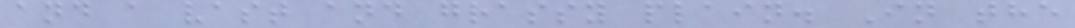and a vast and grassy plain. In the
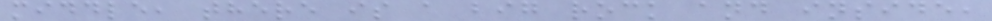middle, there is a big rock and inside,
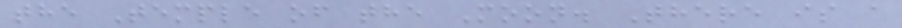the Temple of the Moon. There is a
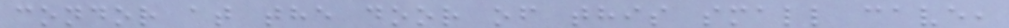condor at the door of this small cave,
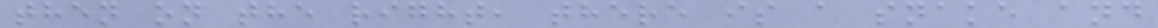then on the right, there is a snake and
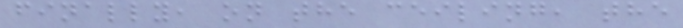finally, on the ceiling, the
